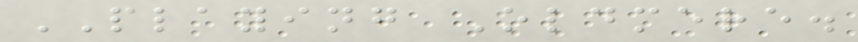PLAYING Oldmere.
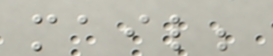mail;
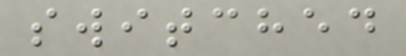switched
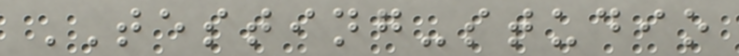TESTING-studio
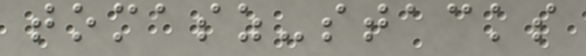tomasz-stacks
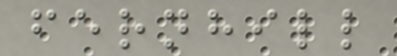fernhill
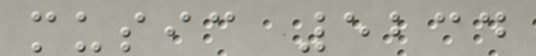music 5234
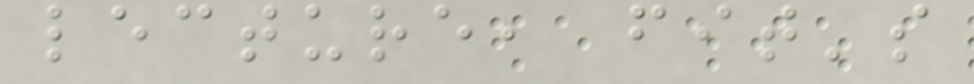lecture, fit's
